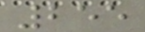255
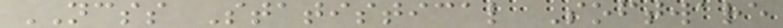NCSS Statistical Software
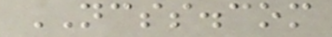NCSS.com
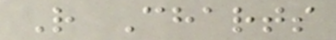R Charts
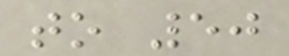to 50
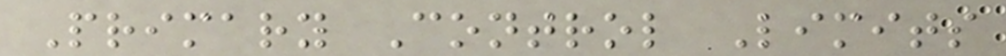Primary Control Limits
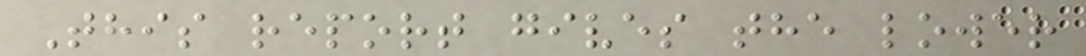This report gives the lower
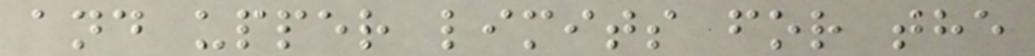and upper limits for the
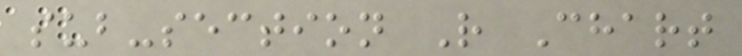sub-section R Chart
